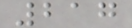217
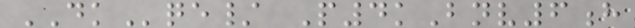DKqe/ P4kBnv6h
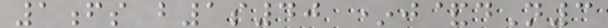1fs b1s40 *j&dN3
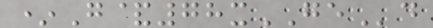*G&78xGEd
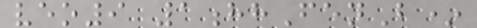veo9 1hhFenB*
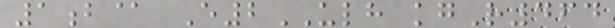1b@ E2ULH kgR464
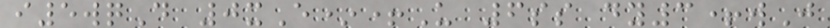i5wqD 0xE*+U 6ss dy3+wJ
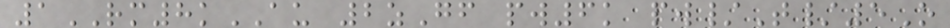1RM8kAU 2zGf pw6k pw/T/5O
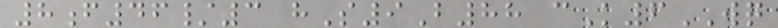8f46/3 hS9B88 cK6WQ
